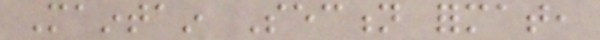Maintain Section format,
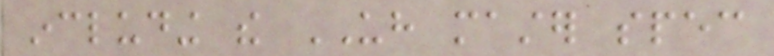including the UH master spec
